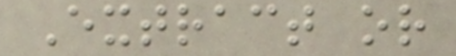Extract or
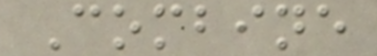Combine
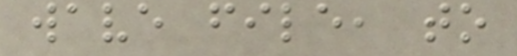wave file, to
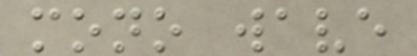mono wave
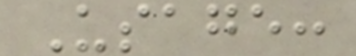Usage:
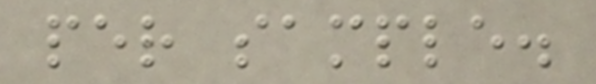per sample.
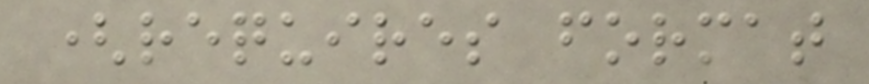(requires format
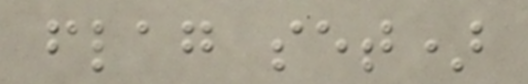flag set)
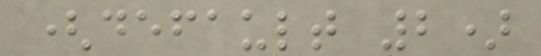(default 2)
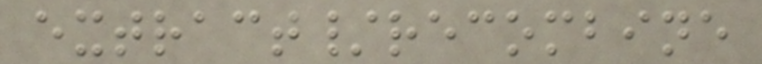extract/recombine
